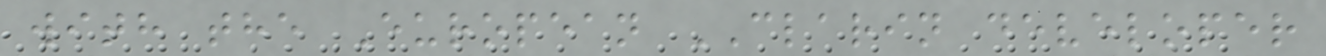with the European CLARIN developer
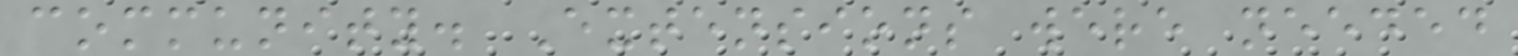community. Extensions were needed
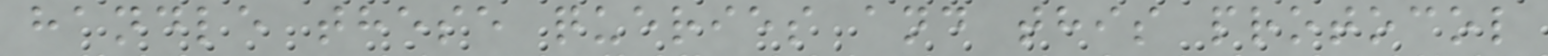handle these queries and this protocol
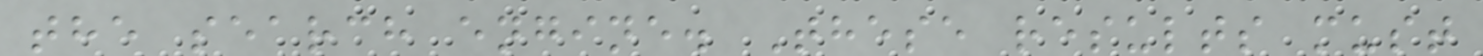the search engine. These results must
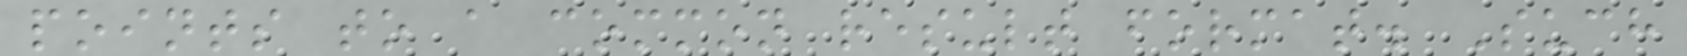points to a common result format. Such
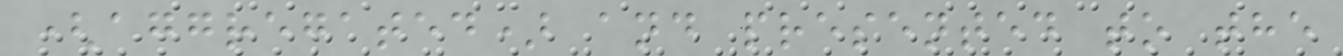(aggregated) and presented to the
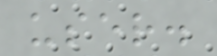user.
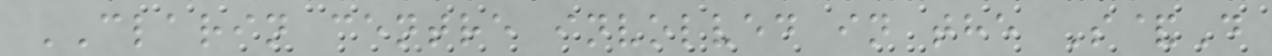CLARIN centre involved in the S&D
